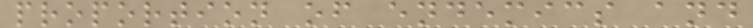proportion of endemics and
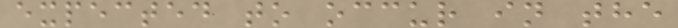expected to occur in the
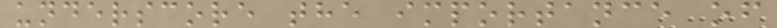underscore the importance of
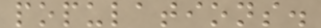populations.
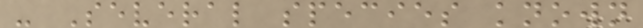- Several species known
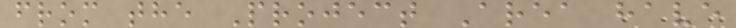from the Project Area have
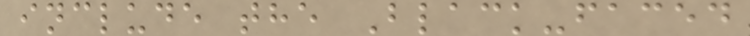include the Black-faced
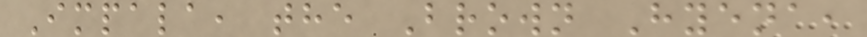Impala, the Brown Hyena,
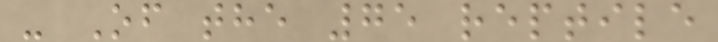- Of the 75 reptile
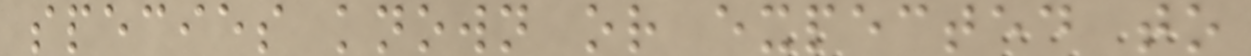species known or expected to
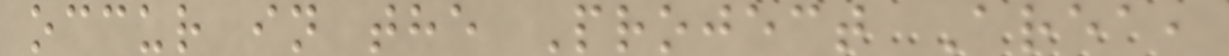occur in the Project Area,
